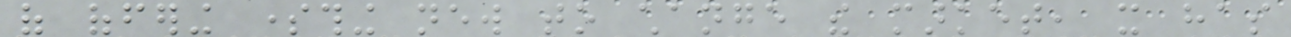of offering something new to change the market, it has
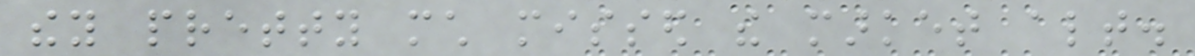they pretty much missed the market altogether.
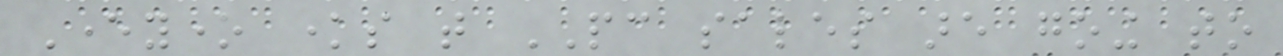Everyone knows that PC sales are going to
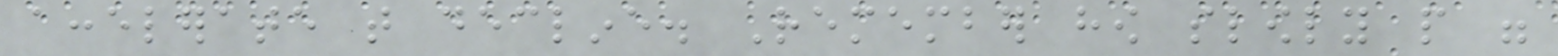accelerate that decline. Remember how slowly people were
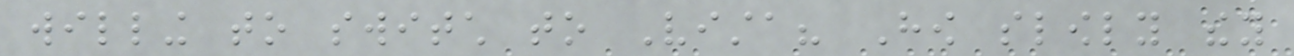willing to switch to Vista? How slowly they
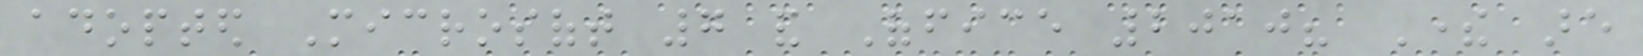adopted Microsoft 7 and Office 2010? There are
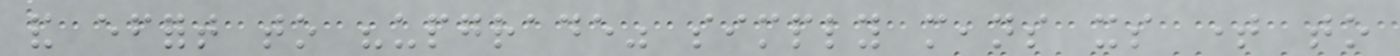and effort to "upgrade" simply means its time to
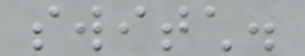switch.
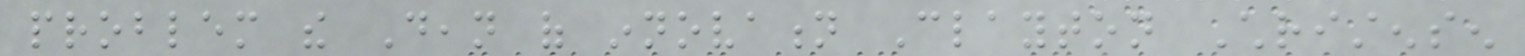problem the Dean of innovation Clayton Christensen
